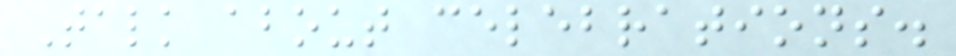Talk about celebrations.
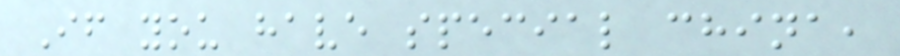If you have special china,
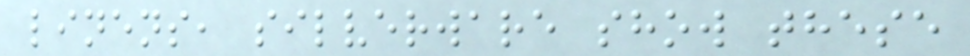linens, silverware show these
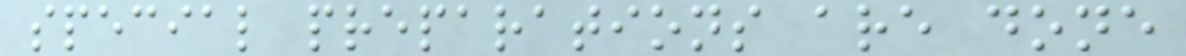special preparations are done
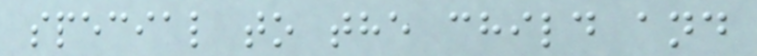special to the child and
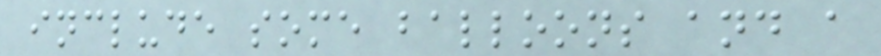include some balloons and a
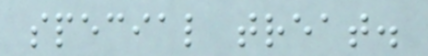special treat.
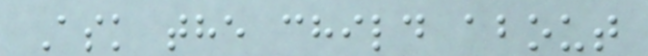Ask the child about
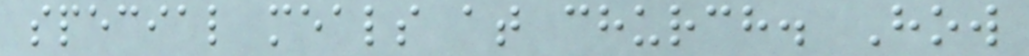special meals at church. How
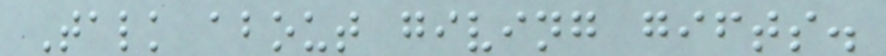Talk about giving gifts.
